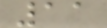11
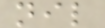nil
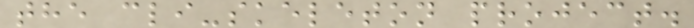the cli-skeleton project.
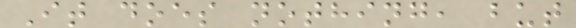It does nothing, but
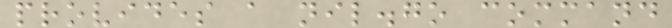provides a nil.go command
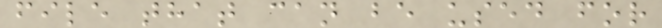file that can be used for
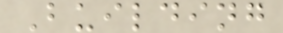Building
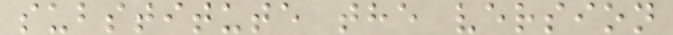substitute the version
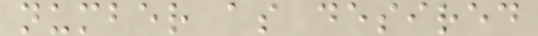number as desired
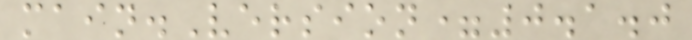main.Version=0.1.0
